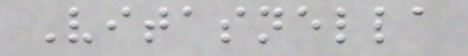Vitasnella
